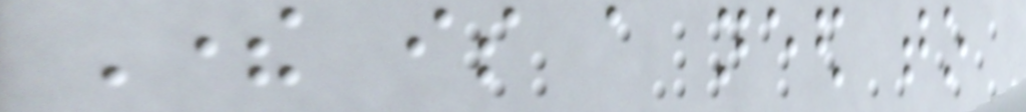There is a need to
